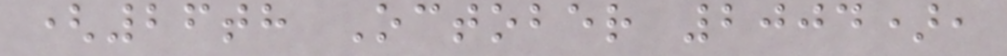(26th October 2004),
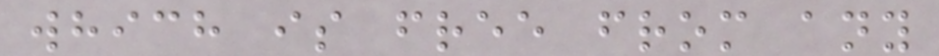which is free from any
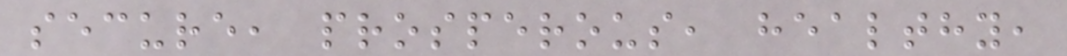secure, prosperous, healthy,
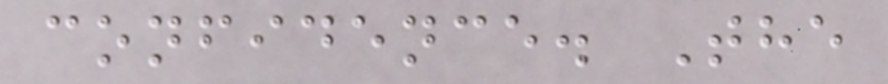confidence. The
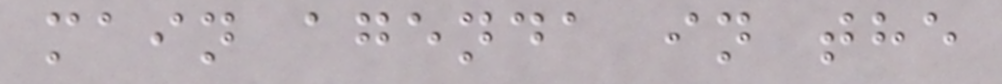main agenda in the
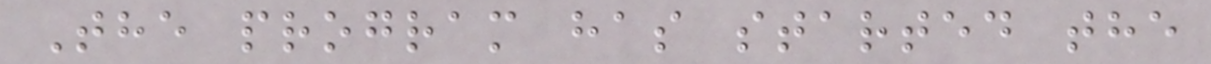The program has started the
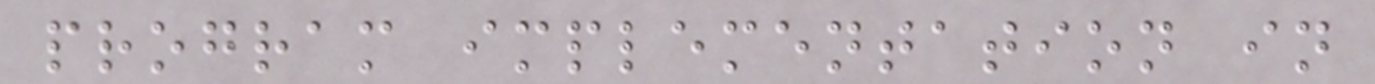program implementation in
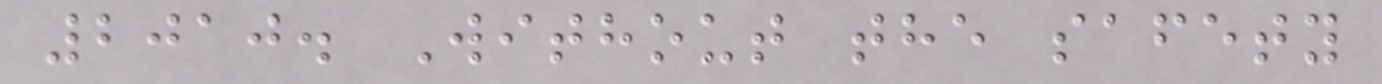2010. Without the safety
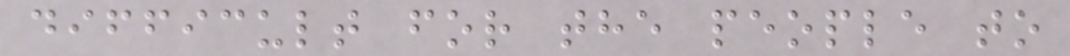difficult for the people to
